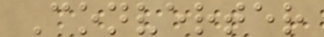Converter
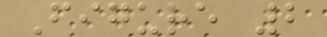Figure 2
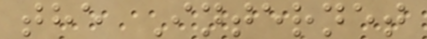the Internet
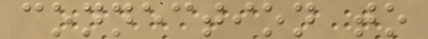connection to
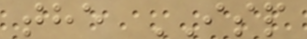the ISP
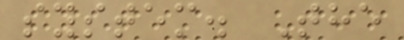system. The
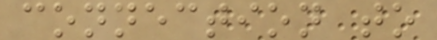connection to
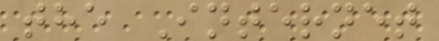the Internet
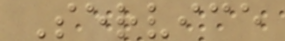Service
